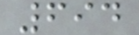694
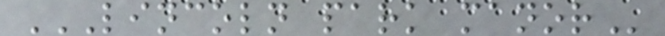LINCOLN PARK MANOR
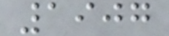1907
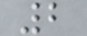2
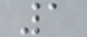1
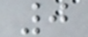0
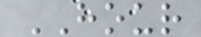HOUR
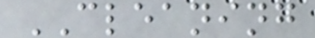CLEANING
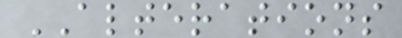ALTERATIONS
